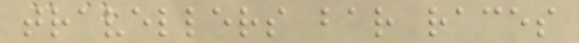travellers bar races
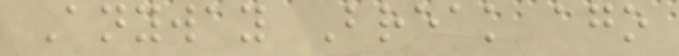Anyway Break ago
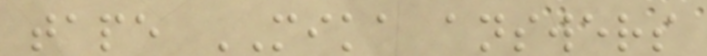tape MIKA answers
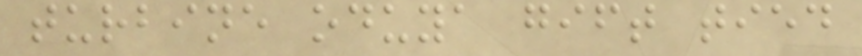turbine oduya gift tied
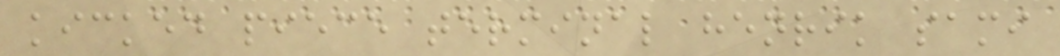kicked piece terminal henrik sami
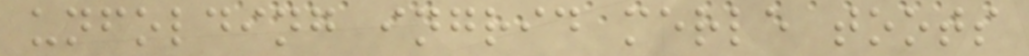unfolding ingrid merle toots
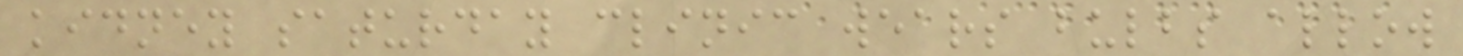kidney saturday clinic wears bulbs allow
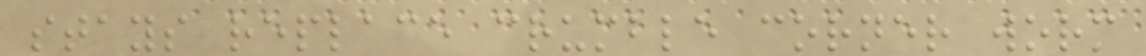stays replace crumble corner worm
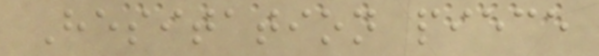Hesitation piece
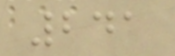241
